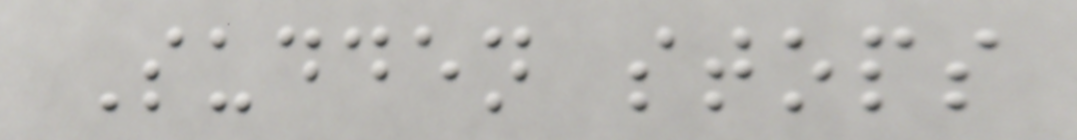Sudden stops
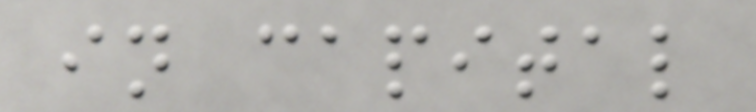in capital
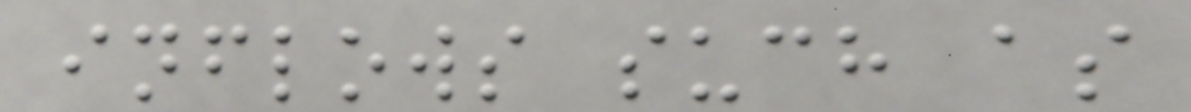inflows such as
